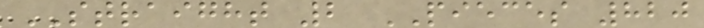STRAIGHT 2 PIECES 820
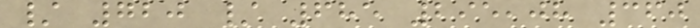/ 720 / 685 295,08 360
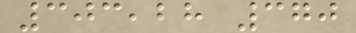303,28 370
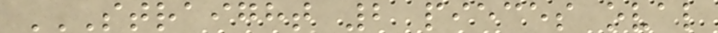STRAIGHT 2 PIECES OVAL
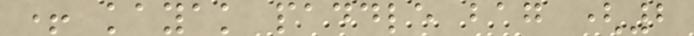+ kayak paddle bag (2
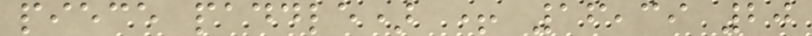piece paddle) + 16,39 20
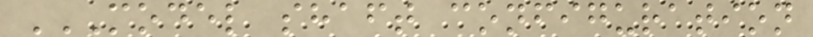MODEL SHAFT CONFIGURATION
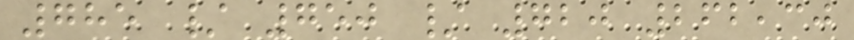785 / 750 / 720 262,30
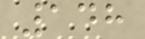148
